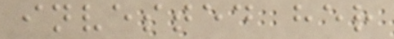invested her
